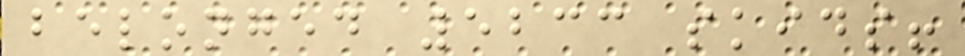belonged 5233 skids!
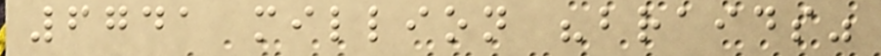6741 million "braids"
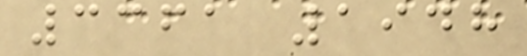3361 1948
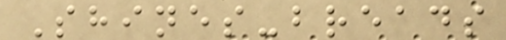Shines-breads
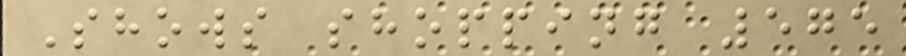Shows shopping 575
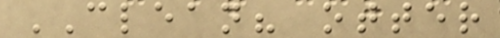CLEAN? otter
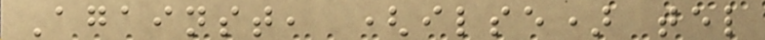Against, (ilse) tel
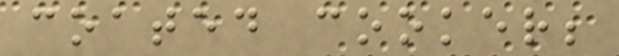coated cooker;
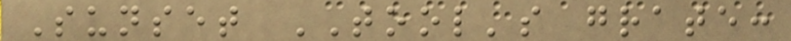Sunset TOOL's grate:
